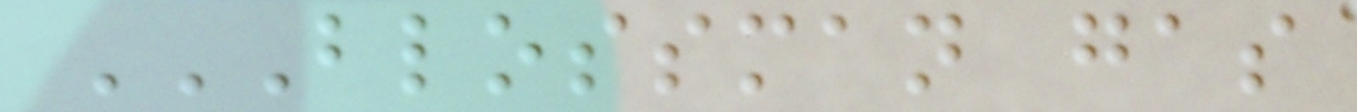BLOSSMAN GAS
